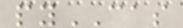pyCAS
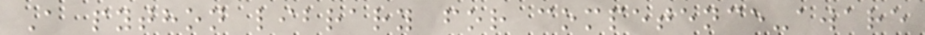A python library for competence-aware
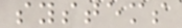systems
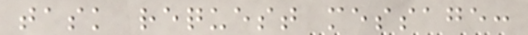task request message:
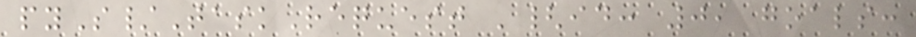pyS/TaskRequest '{id: 0, goals:
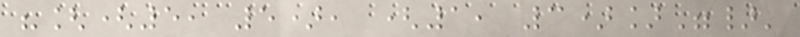"[(5, 5), (1, 3)]"}'
